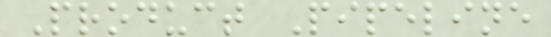Product Pipeline
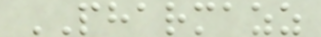PHARMAZZ
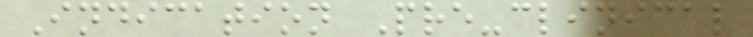Indication Pre-clinical
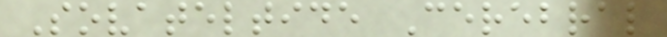Sovateltide Cerebral
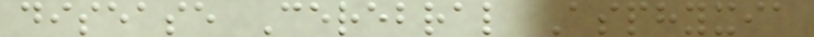disease Cerebral Asphyxia
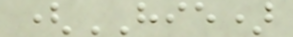(HIE)
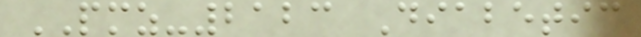PMZ-2123 Diabetic
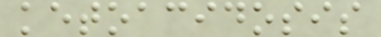ketoacidosis
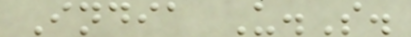India U.S.
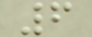6
